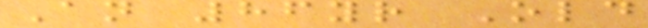An 86yr Old
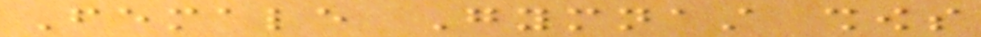Female Gymnast shows
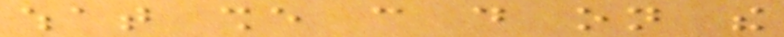what she can do on the
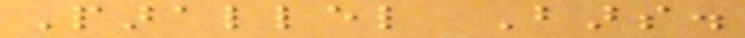Parallel Bars.
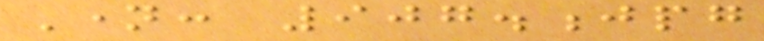Name: 907.jpg
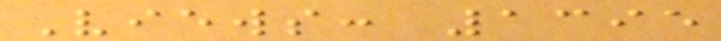Views: 1395
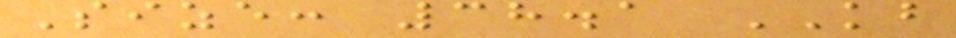Size: 38.1 KB
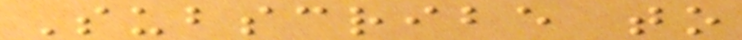Subscribe to
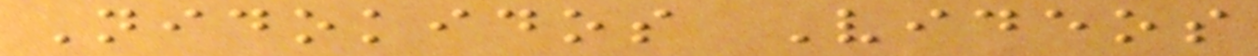Nidokidos Videos
